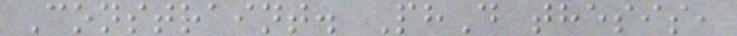Constraint. PhD thesis,
